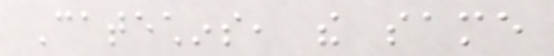Catechins, the same
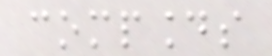compounds
